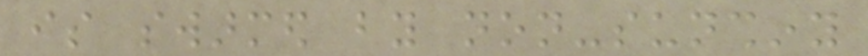is swarmed by non-sunshiny
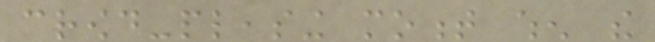crowd-pleasing moment when the
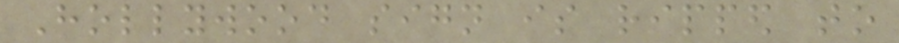Hollywood sign is ripped to
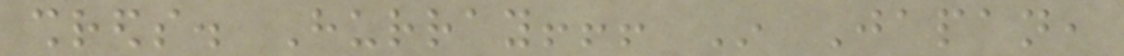shreds. Hurray!!! In Japan,
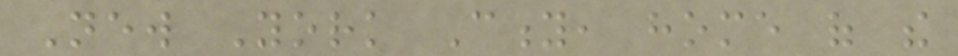New York City, home of the
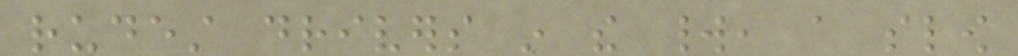rudest drivers in the world, a slow
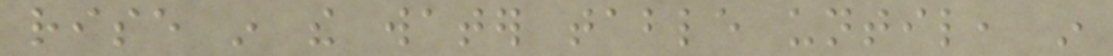rise in the water table until, in
